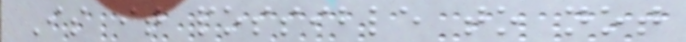Is it possible to not
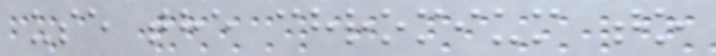use the chromium to
